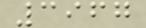3967
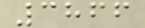3866
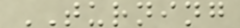TURNING
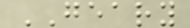GEARY
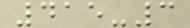415-3
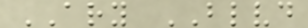ARY BLVD
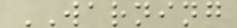WARNING
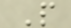P
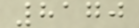8170
